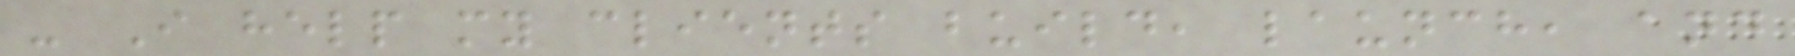- I help my clients build, launch, and
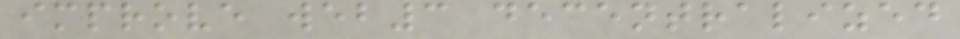improve web3 decentralized
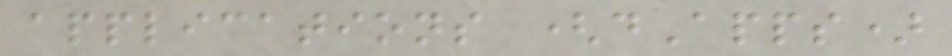applications (dApps)
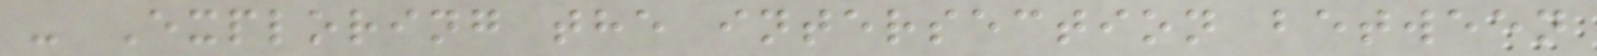- Exploring the intersection between
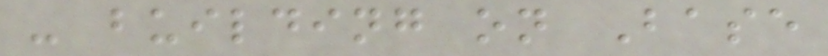- building on Base
